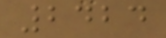2424
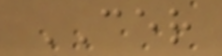CER
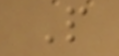P
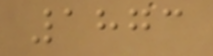1873
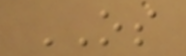OS
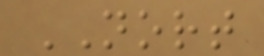NORT
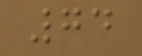74
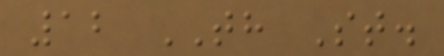12 TH St.
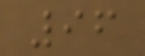96
